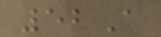52A
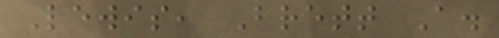Lewis, Brett A.
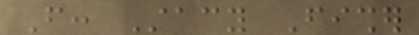From: Stacy Fisher
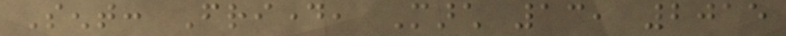Sent: Friday, March 13, 2015
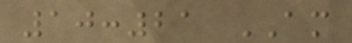10:21 AM
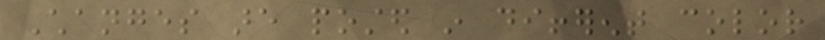Changes are posted in different color
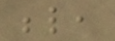below,
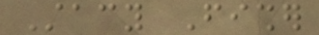Stacy Fisher
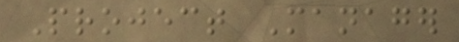Project Manager
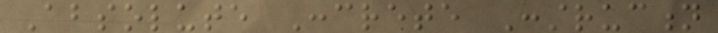Absolute Concrete Construction
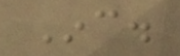Inc.
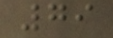79
